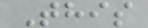This
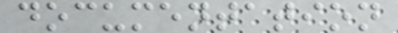documentation
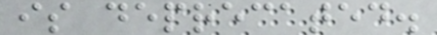is deprecated.
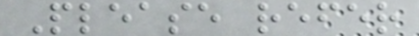Please refer
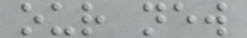our new
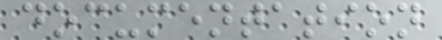documentation
